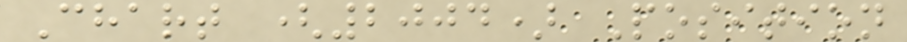Chart (2004) Position
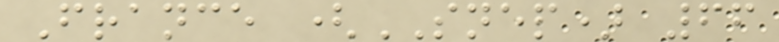France (SNEP) 66
